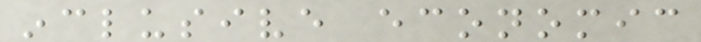inclusive economic
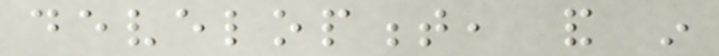development, and in
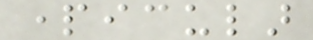particular
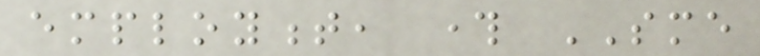employment, through SME
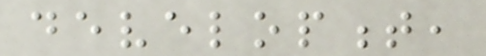development,
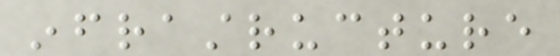infrastructure
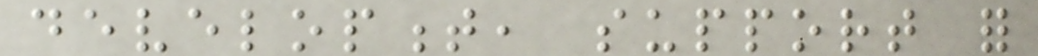development, support for
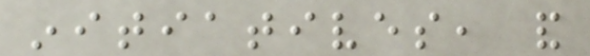initiatives, and
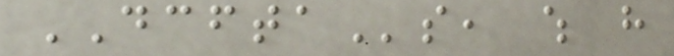DCFTAs, which have
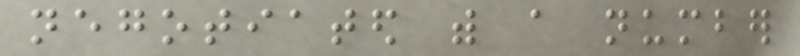negotiated with a number
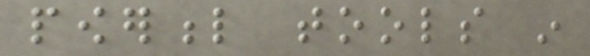powerful tools in
